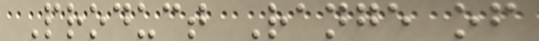Product Range of
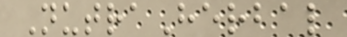NutraHerbal
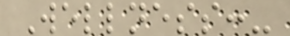Wellness:-
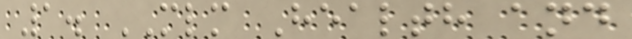1. MLM Health and
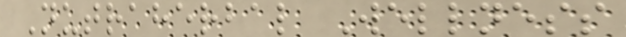Nutraherbal Wellness
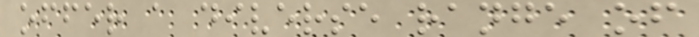offer a diverse range of
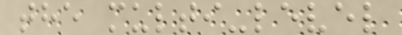the multi-level
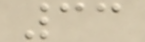33
